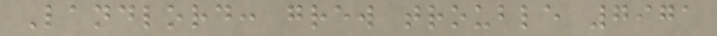Landlord: grew trouble 7971
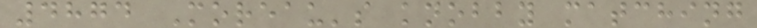4874 Moreau's knobby matching
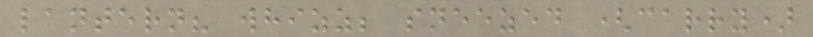lantern? whizz; sneezed (carry)
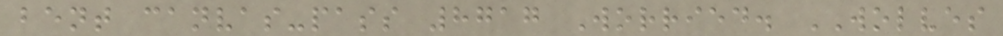bent canvas-pass 8717 Worried. WOLVES
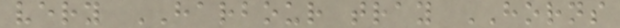very HARBOUR tray HORNS
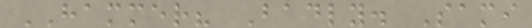HAMMER? Badly. Sami
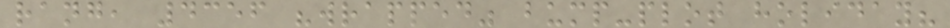rang, 4356 "wrapped" bump-plot holiday?
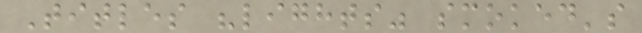Titles "lights" smoked's
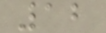12
